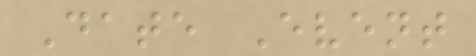Date Event
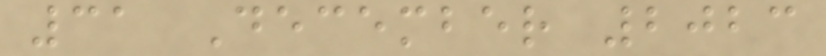31 December 2023
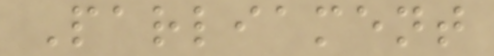Parliament
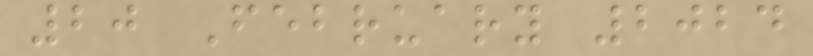20 February 2024
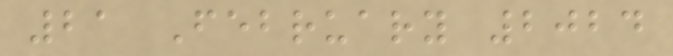21 February 2024
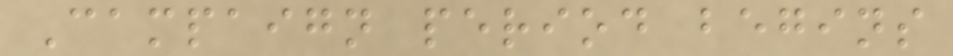Campaign period begins
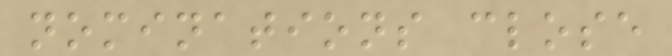nominations close
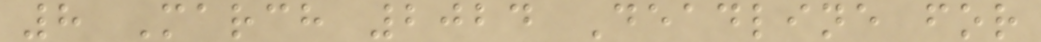8 March 2024 Deadline for
